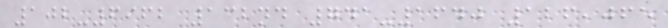102-6962 132nd 741-1640 126,065
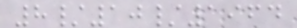8/10/1964
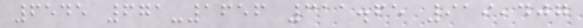6545 671-1656 311.65 919,407
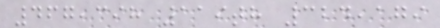467,398 119th 324,179
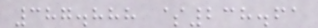387.888 $238.61
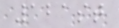121st
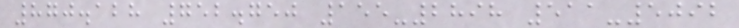870.128 752.750 155-2898 511-5092
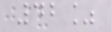42%
